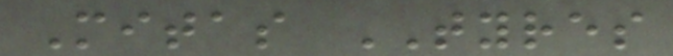Mitas TYRES
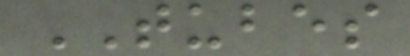TUBES
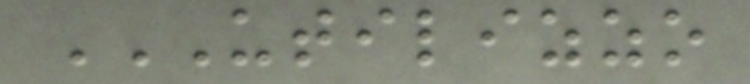UTILIZZO
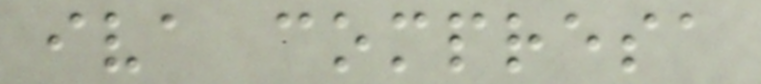iva compresa
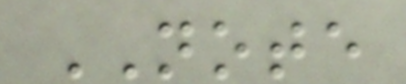NOTE
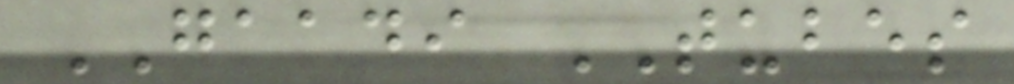GAADI TUBES
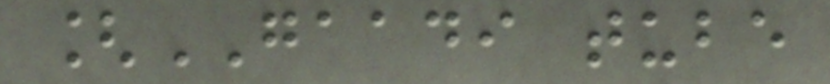[GAADI tube
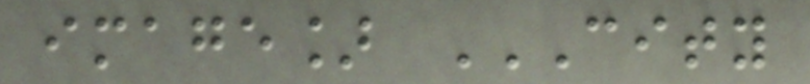image] CITY
